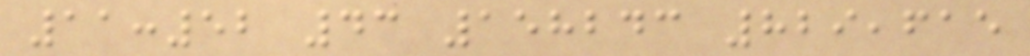11:52 43 158243 829,615
